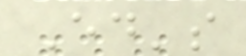Ed's
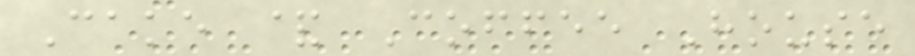Cake & Coffee House
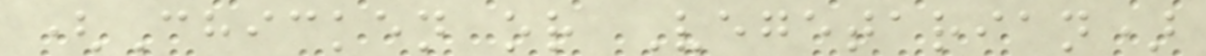(Chicken or Vegetarian)
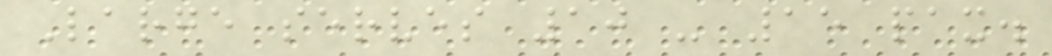Large serves 10 - 15 pax.
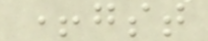+gst
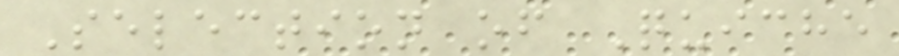Selection of Quiche
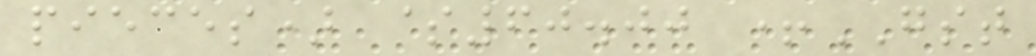pieces) $60.00 +GST
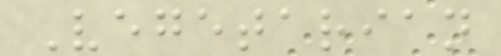Vegetarian
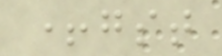+gst
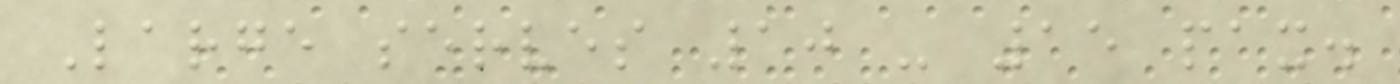Large serves 10 - 15 pax.
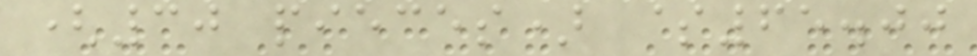(30 pieces) $65.00
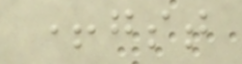+gst
